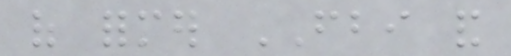of former FBI and
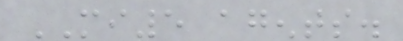MI5 agents.
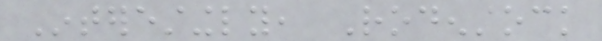Interestingly, Rodenstock
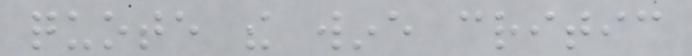quote the wine critic
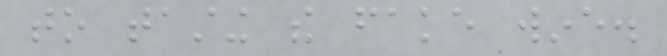to tasting the fake wine.
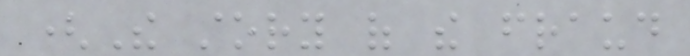(The story of the fraud
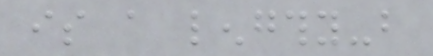is a lengthy-but
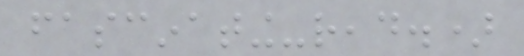fascinating-read.)
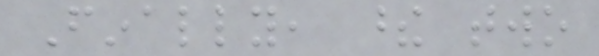Finally, these two
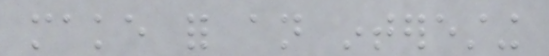make for an interesting
